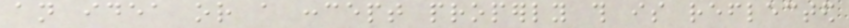an idea or a concept properly this is reflected
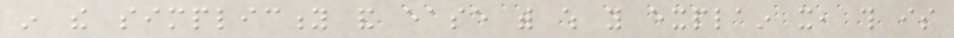in the simplicity and ease with which you explain it, this is
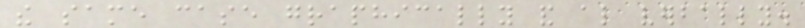the same case graphically and also verbally.
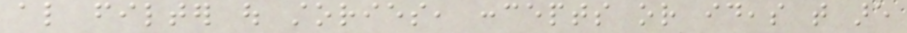also filter out stories, concepts or ideas that are
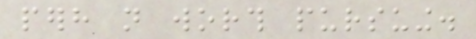perhaps not worth pursuing.
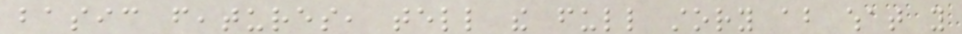basic features, tell the full story about what you
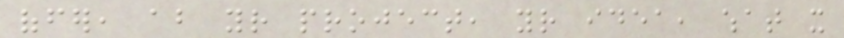offer, about your project, your idea, what it
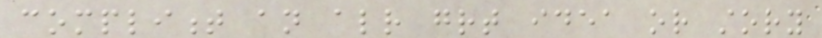compliment an already great idea or story
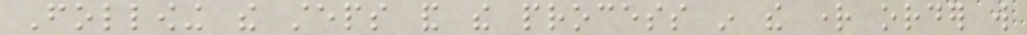Following the steps and the process in the right order will
